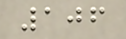106
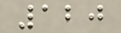120
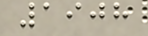1908
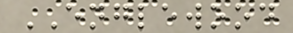ENGLEWOOD
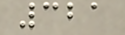321
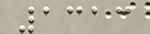1313
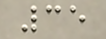35
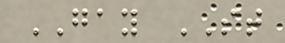GAY ST
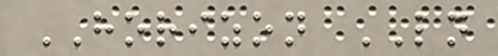HORIZON LN
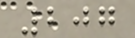207
